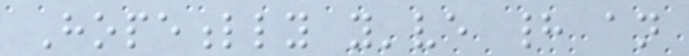Hopefully you've had an
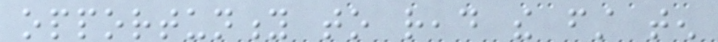opportunity to read the first ten
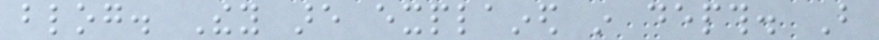blog. They are explained in depth. But
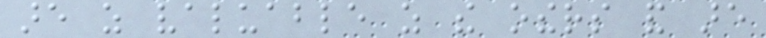are as valuable as the others and are
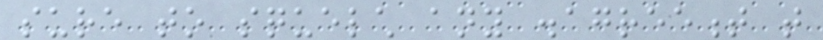sure to squelch any disagreement that
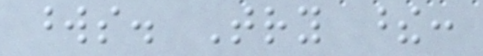words. Try these:
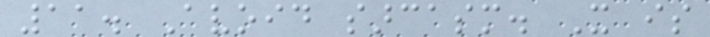11. Avoid sarcasm. It is
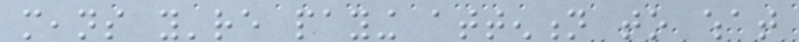means you're paying attention to what
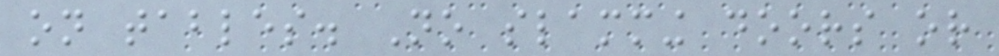on tables. No slamming doors or
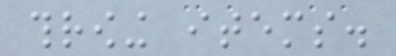throwing items.
